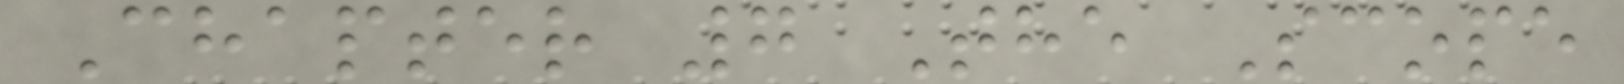Chapter 7 The Scope
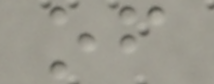of
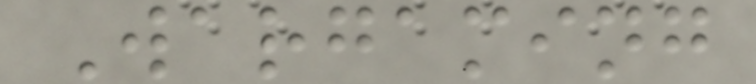Wargaming
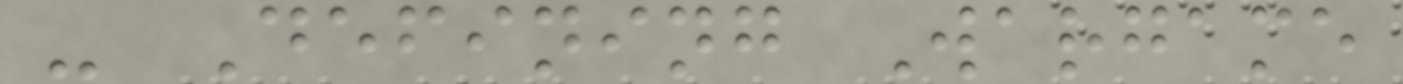- Defining Wargame
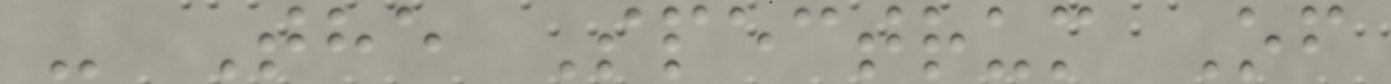- The Spectrum Of
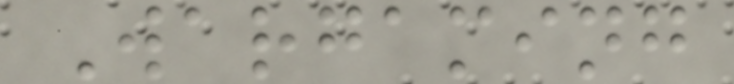Wargaming
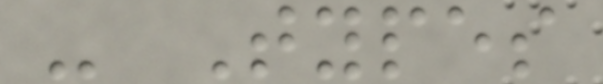- Types
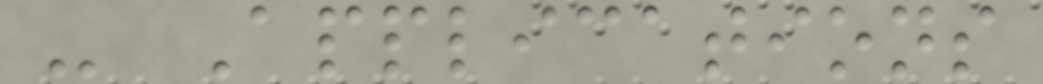- Applications
